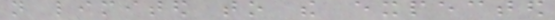not limited to the expected
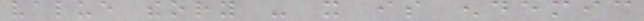value theory - it is endemic
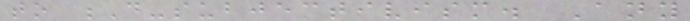to D-subjectivism. Any
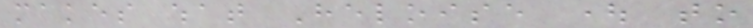makes what Heloise ought to
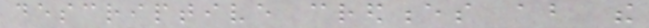descriptive credences about the
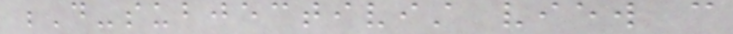D-subjectivist view can
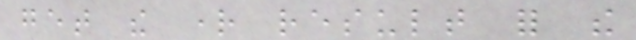get the right result for the
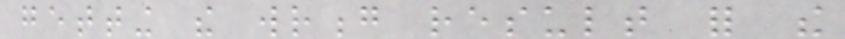getting the wrong result for the
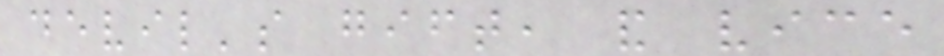devil's gift, and vice
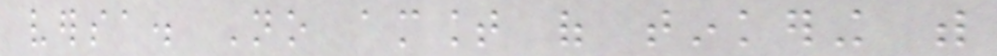versa. No amount of tinkering with
